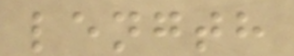length
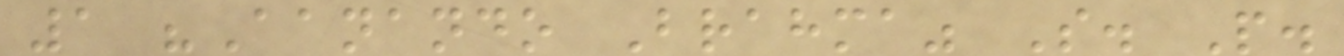1 "Aanando Brahma" S. P.
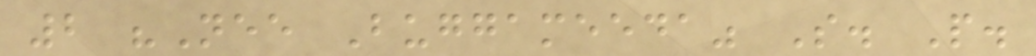2 "Nee Buggameeda" S. P.
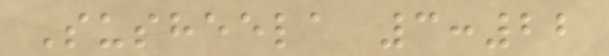Susheela 3:22
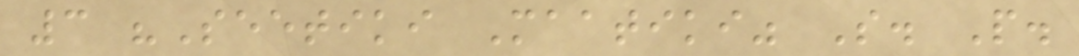3 "Seetiki Maatiki" S. P.
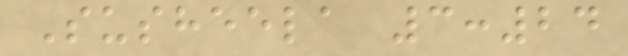Susheela 3:24
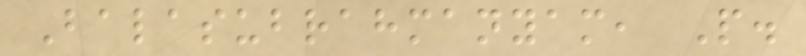Balasubrahmanyam, P.
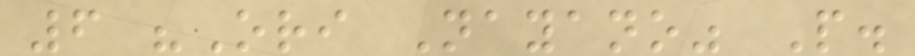6 "Ori Nayano" P.
